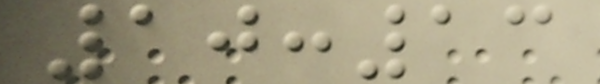10:13
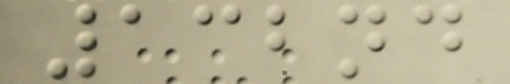132nd
